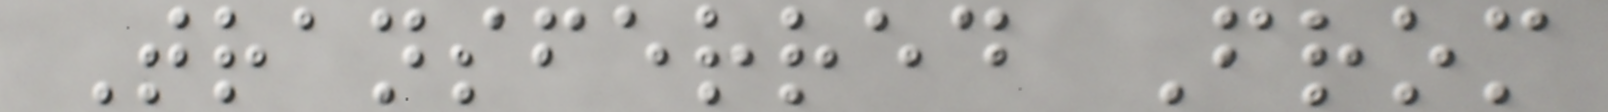Transferred From
